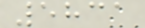5831
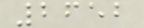2652
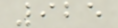925
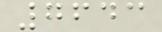7643
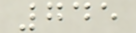745
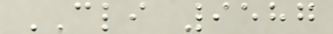CLI 9587
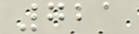721
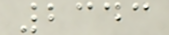2343
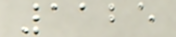1125
